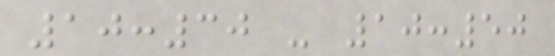10:30 - 10:50
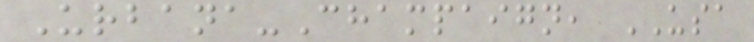Urbana-Champaign, USA
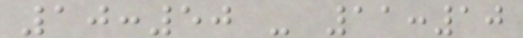10:50 - 11:10
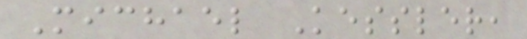Michael Kessler,
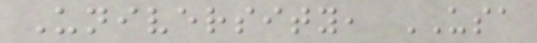University, USA
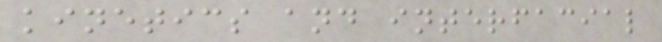kinetics and interfacial
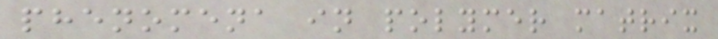phenomena in polymer matrix
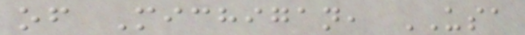of Michigan, USA
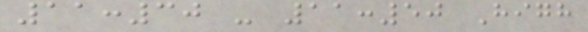11:30 - 11:50 High
